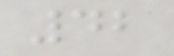42
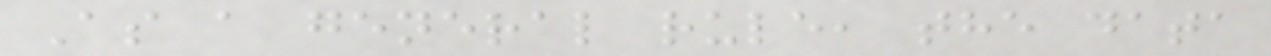As a general rule, the data
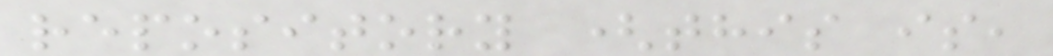repository (this is,
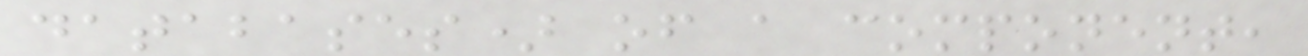databases) of a component,
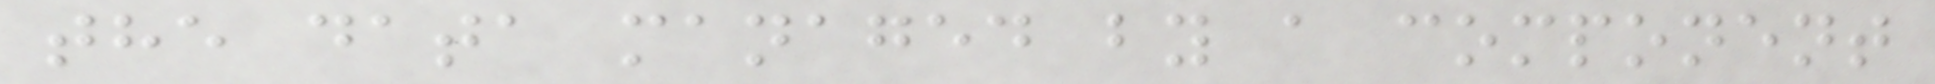the data managed by a component
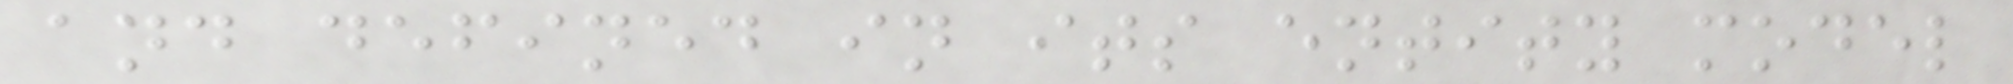and defined in its entity model
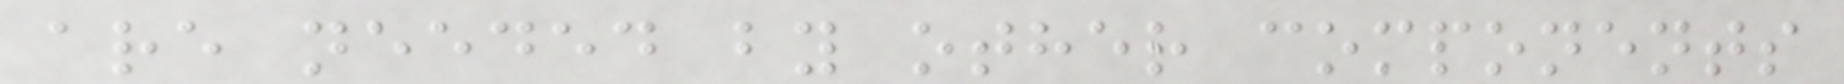are needed by other components
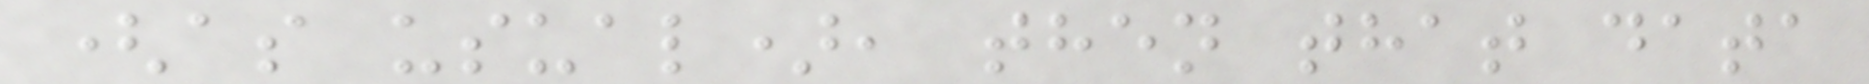(as usual), then that data
